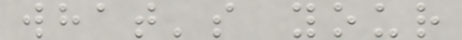what's your
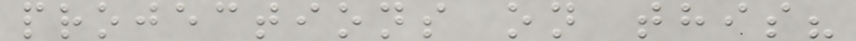projections on this?
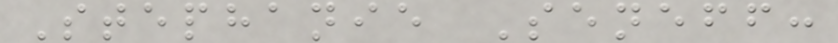Stephanie Seneff:
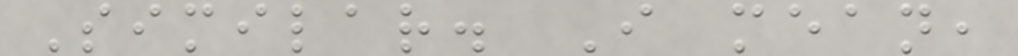Similar. I mean,
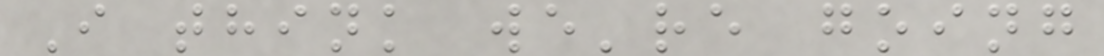I think we're going
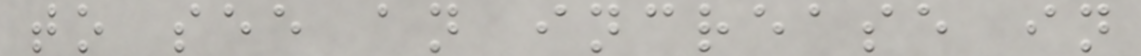to see an increase in
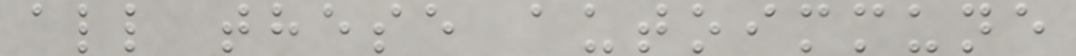all these autoimmune
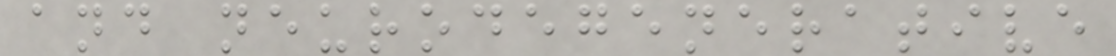and neurodegenerative
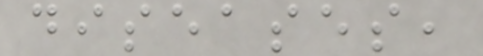diseases,
